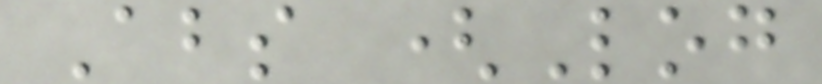Abs (Log
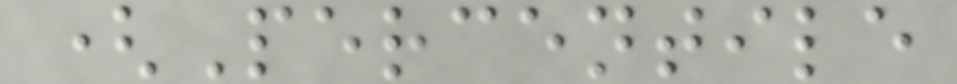(Percentile
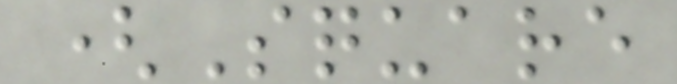(Square
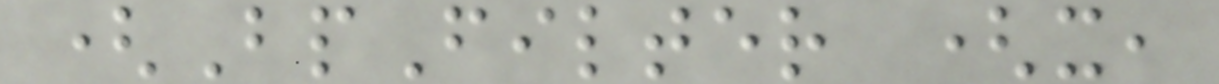(BpFilter (x,
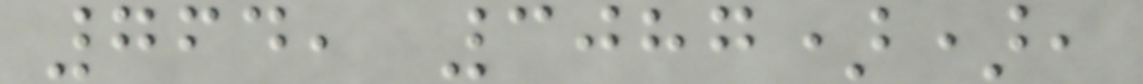764, 3087)),
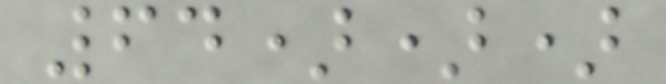64)))
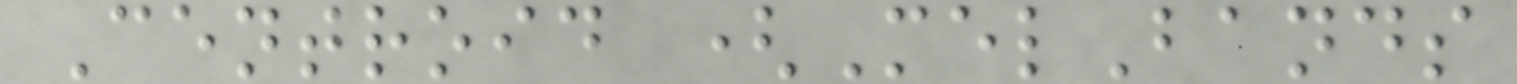Centroid (MelBands
